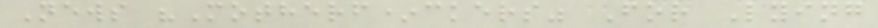News "Motherf*ckers" For Lying
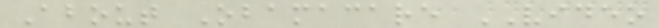About Obamacare VIDEO
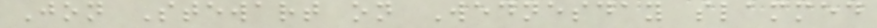Jon Stewart on Wednesday slammed
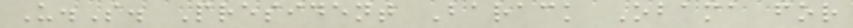U.S. President Barack Obama for
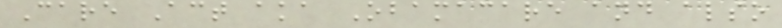Care Act aka Obamacare and also
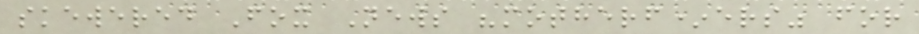skewered Fox News "motherf*ers" for
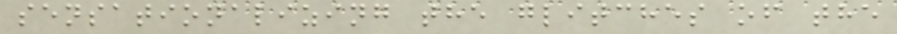sensationalizing the glitches of the
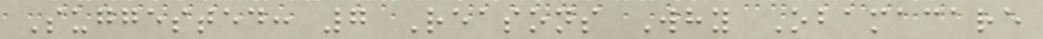Suggested: 7 Reasons Why Obamacare
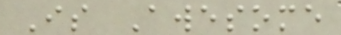Is Awesome
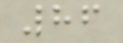86
